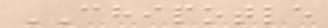CHIPOTLE
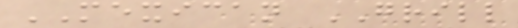MEXICAN GRILL
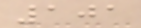101
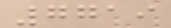7719
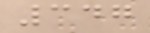347
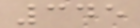345
